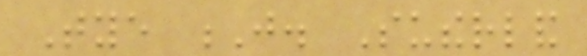Tye J. Sutherland
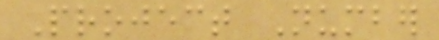Project Number
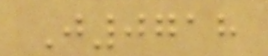J0718
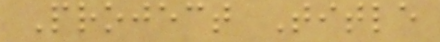Project Title
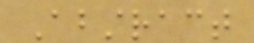Abstract
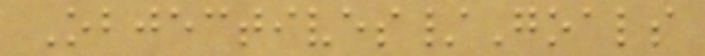Objectives/Goals
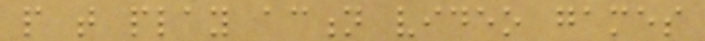people that play action video games
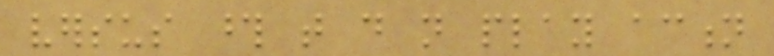versus those that do not play action
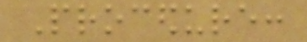Procedure:
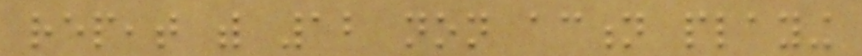repeat with 12 non action playing
